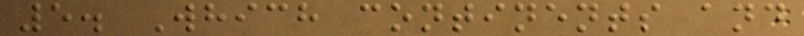5. Which continents and
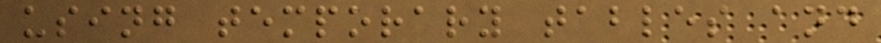using temporary tables and
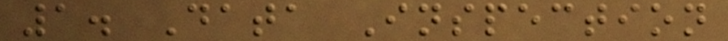1. Data Inspection
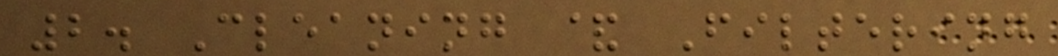2. Cleaning & Filtering
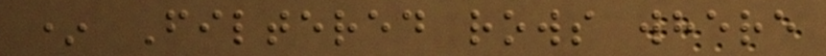* Filtered rows where
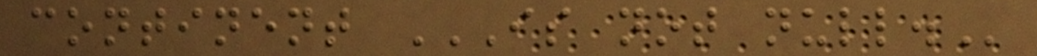continent IS NOT NULL.
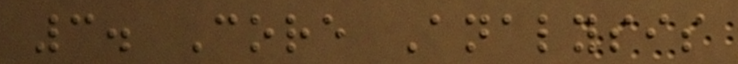3. Core Analysis
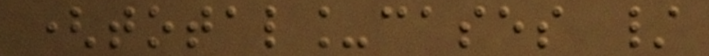(total_cases /
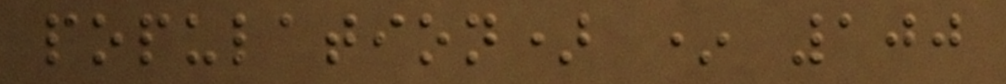population) * 100
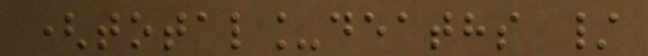(total_deaths /
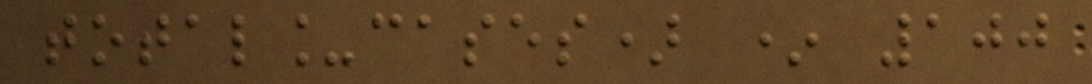total_cases) * 100
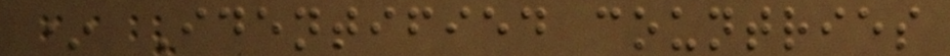* Identified countries
